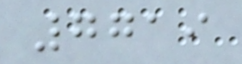7719
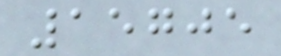15705
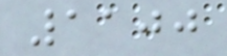1100
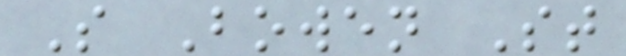S Bowen St
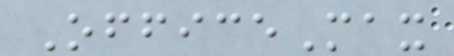OfficeMax
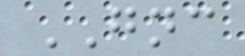GNC
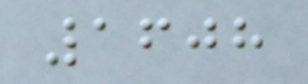1608
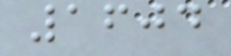1604
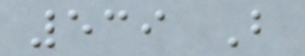539 B
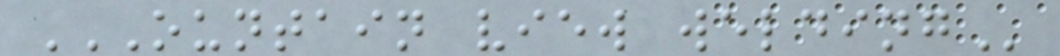OUNTAIN VIEW WELDING
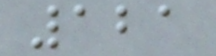121
